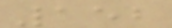152
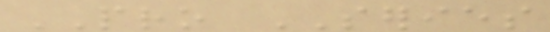PRO SERIES
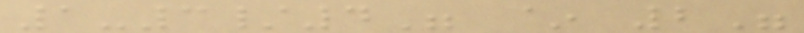1-3/4" ~ 2"
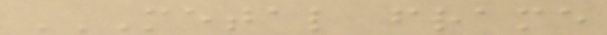METAL FRAME
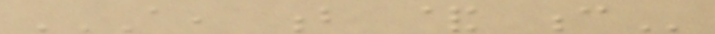A, B & C
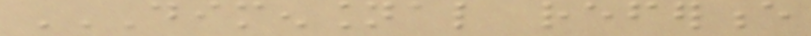DIMENSIONAL REFERENCE
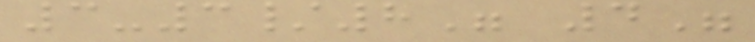3-3/8" 4"
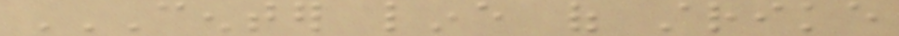CENTER LINE OF STRIKE
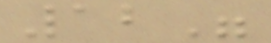12"
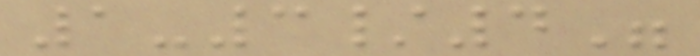1-3/4"
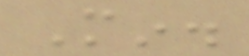Min.
